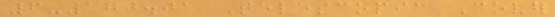6-170.01 Telescopic Cover
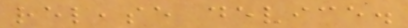release device.
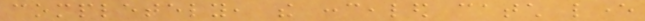completely, the concealed catch lever
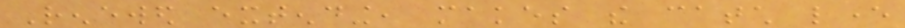Renewed extending, makes the catch lever
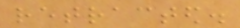retracted.
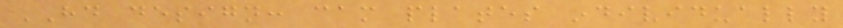HD design: cam plates individually
